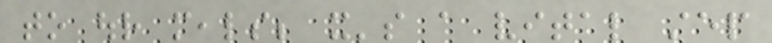to our meals; it's a vital step
